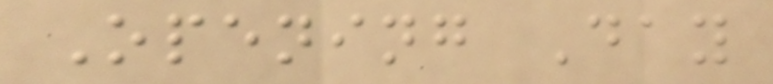Opening Day
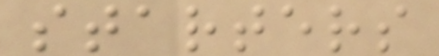starters
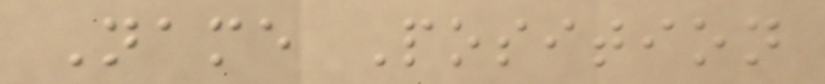Name Position
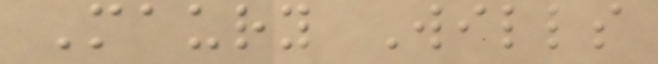Maury Wills
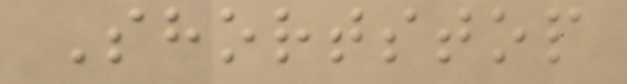Shortstop
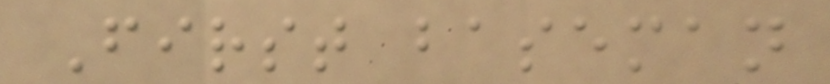First baseman
